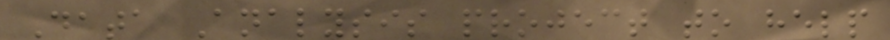Data Analysis project to help
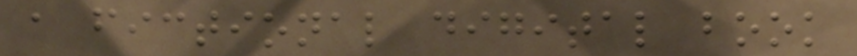a fictional digital book
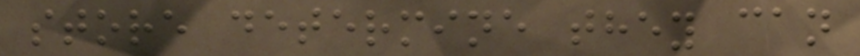store determine they can
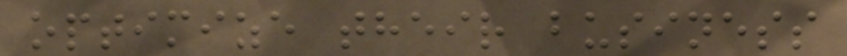optimize their business
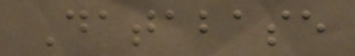Database
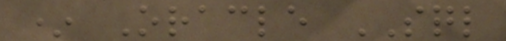* Oracle SQL
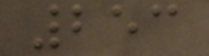253
